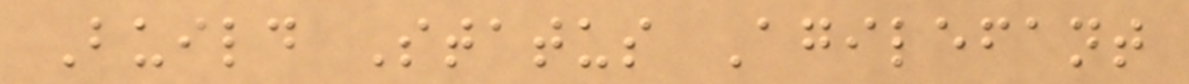Build Status Agilefant
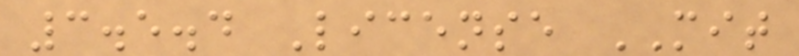3.5.4 License MIT
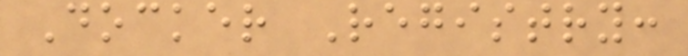Docker Registry:
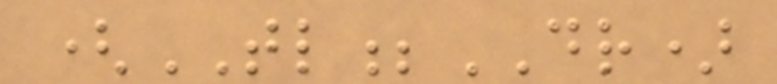(TL;DR)
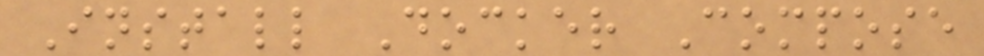Install Docker Compose
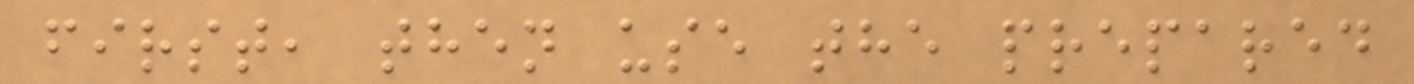first, then use the prepared
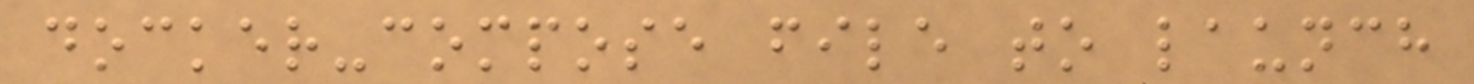docker-compose file to launch
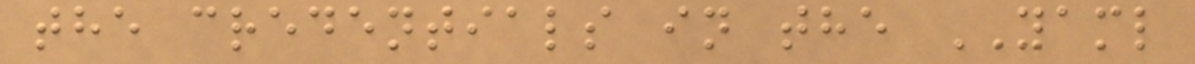the credentials in the YAML
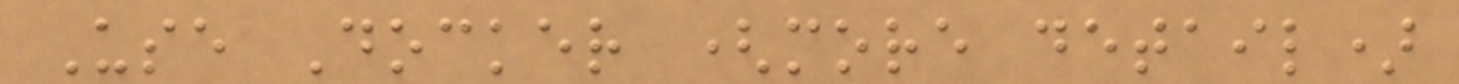Use Docker (more detail)
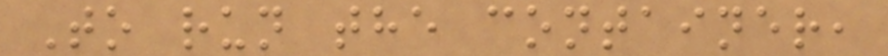To run the container,
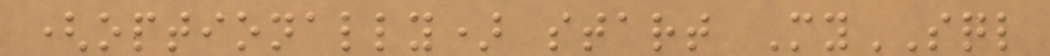(optionally) start MySQL
